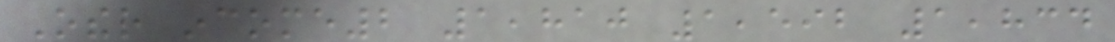Other income2 1,810 1,592 1,834
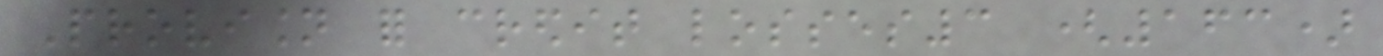Provision for credit losses3 (163)
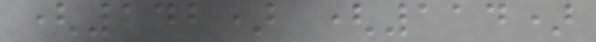(142) (114)
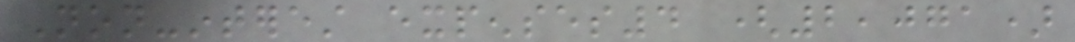Non-interest expenses4 (2,071)
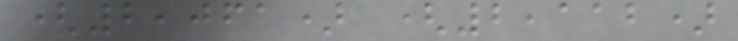(2,061) (2,112)
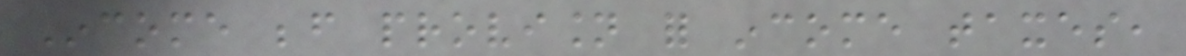Income before provision for income taxes,
